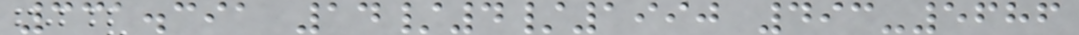331.391 14/4/1990 493-5686
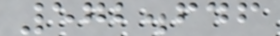572.646
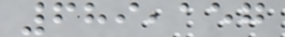689,157
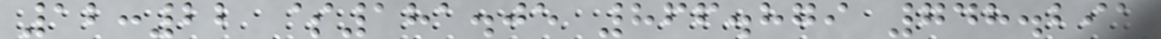12:22 $181.05 866.879 748.291
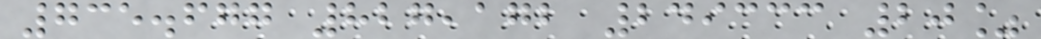735.677 827,172 249333 20%
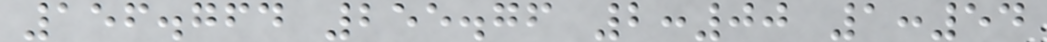156.764 255.76 2:00 1:54
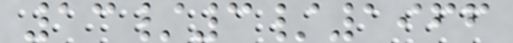13/3/1966
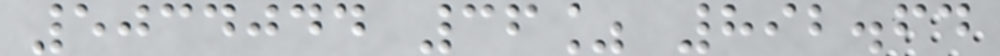5034044 36% 892.64
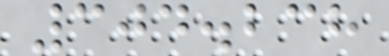304.238
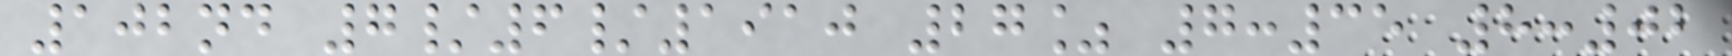102nd 7/6/1910 27% 7:35 8:02
